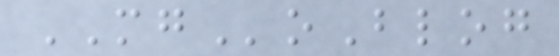MGoBlog
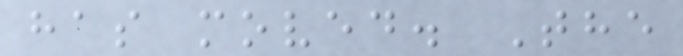has moved. The
